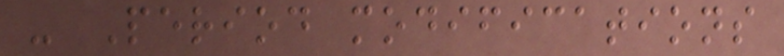- Period modifications
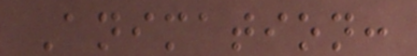Animation:
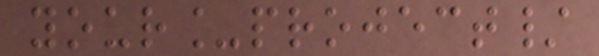your_project/
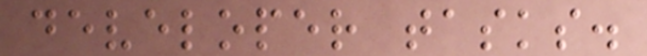developer tasks.
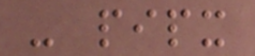- pipx
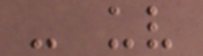- uv
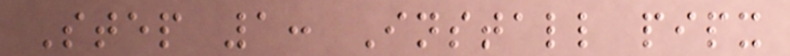Step 1: Install pipx
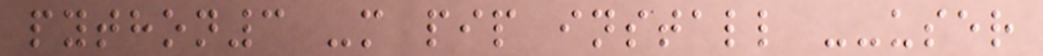python3 -m pip install --user
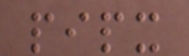pipx
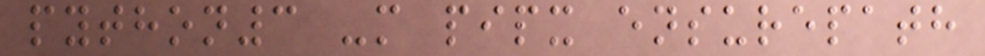python3 -m pipx ensurepath
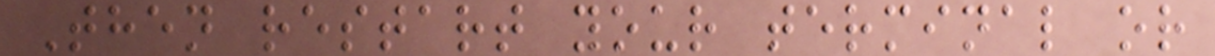Then restart your terminal or
